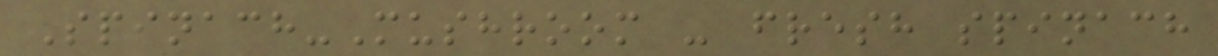Spinach-Mushroom - fresh spinach
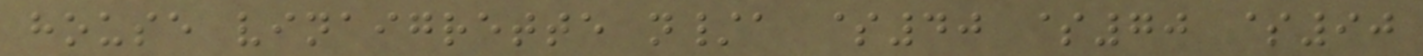house vinaigrette n/a $40 $70 $90
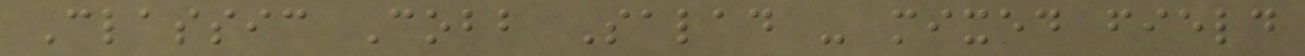Classic Cobb Salad - mixed field
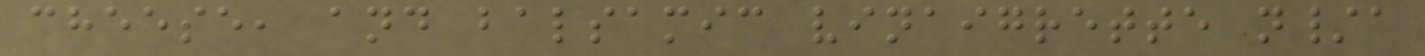cheese, and balsamic vinaigrette n/a
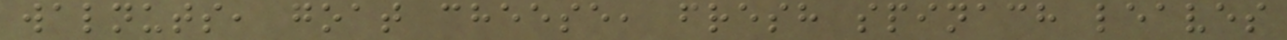walnuts, goat cheese, fresh spinach leaves
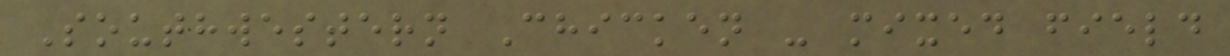Southwestern Chicken - mixed field
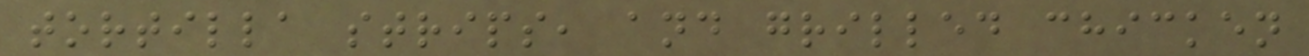tortilla strips, and grilled chicken
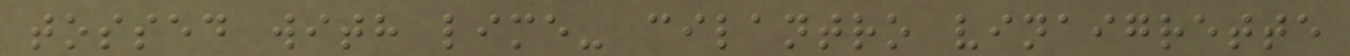tossed with lime- cilantro vinaigrette
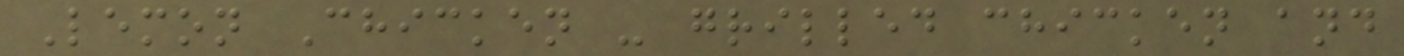Lemon Chicken - grilled chicken and
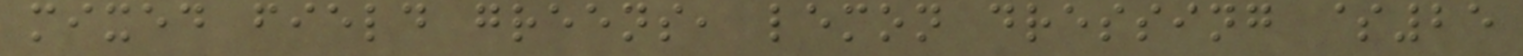mixed field greens, lemon dressing $25
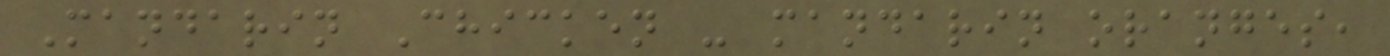Mandarin Chicken - mandarin oranges,
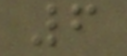6
